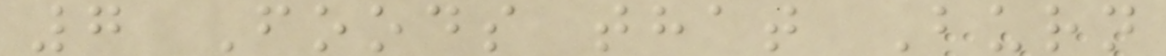7 Foods that Burn
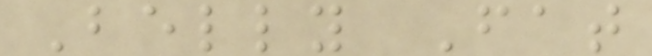Belly Fat
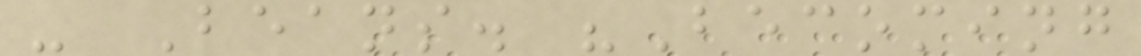- Beans. "Becoming
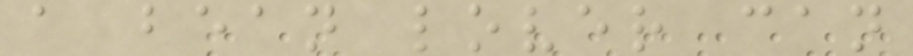a bean lover can
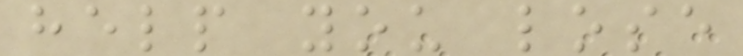help you lose
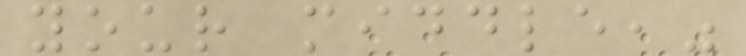your middle,"
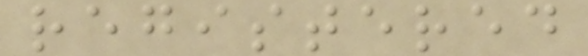registered
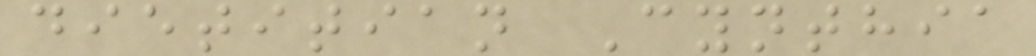dietitian Cynthia
